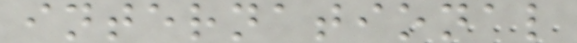international
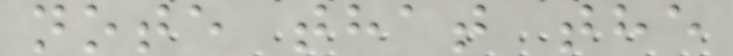note that the
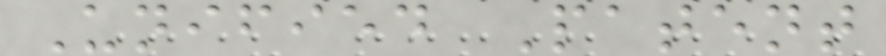Unified Patent
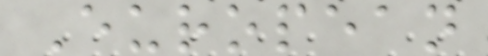European
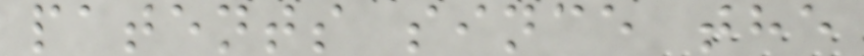patents since the
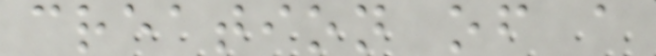creation of a
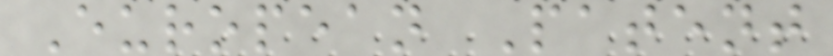European Patent
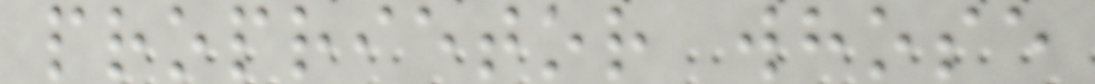proprietor whose
